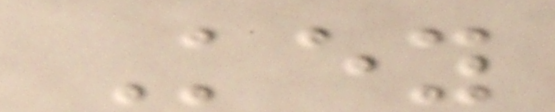Key
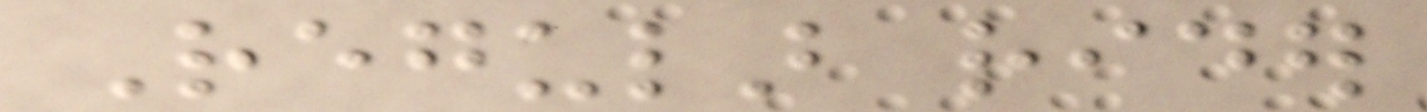Regular rider
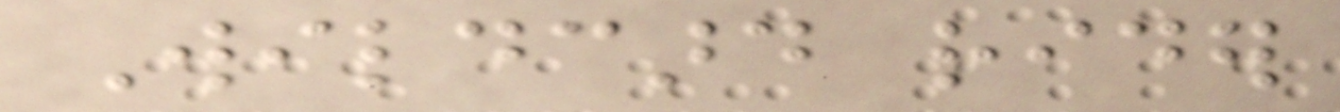Wildcard rider
